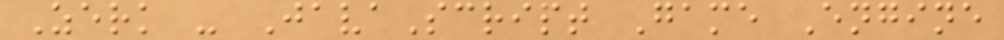Zerk - JavaScript Game Engine
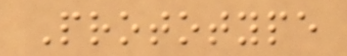Prototype
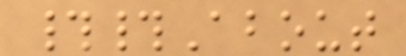##About
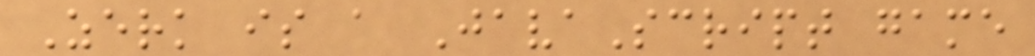Zerk is a JavaScript game
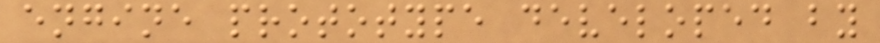engine prototype developed by
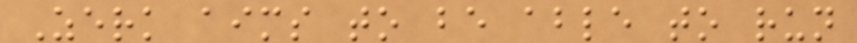Zerk aims to be able to run
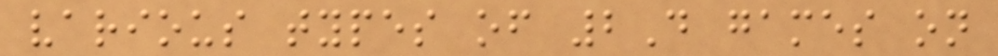various types of 2D games on
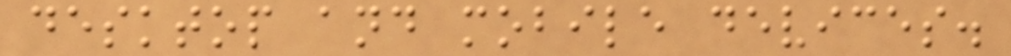desktop and mobile devices.
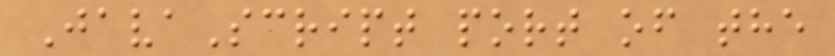JavaScript port of the
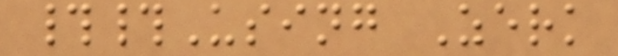##Using Zerk
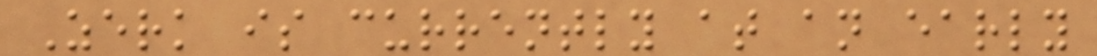Zerk is currently at an early
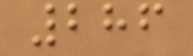286
